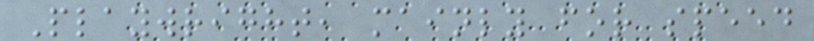Playwright, mainly for speed
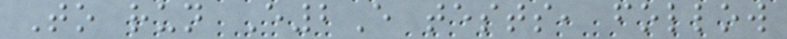To run E2E tests, follow
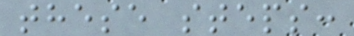these steps:
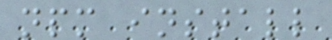npm install
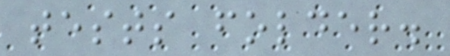tests folder.
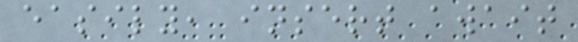easily, insert await
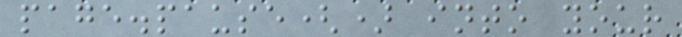page.pause() into your
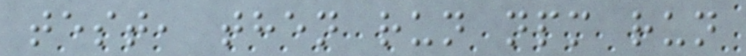test, then run npm run
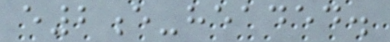e2e-headed.
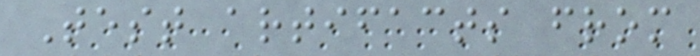Test artifacts from
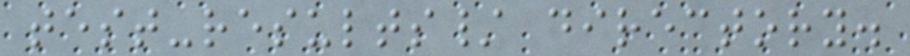test-results/ directory.
